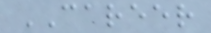CAREER
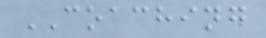COACHING
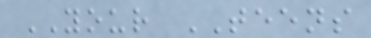YOUR TEENS
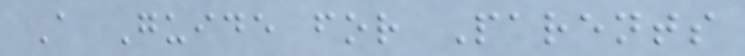A Guide for Parents
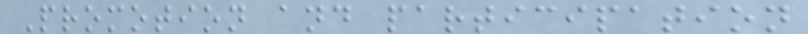Promotion and participation
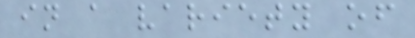in a variety of
